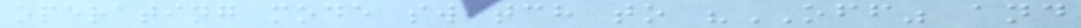operating mode switch to "OFF" and
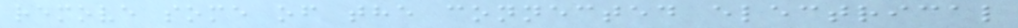remove some of the connected electrical
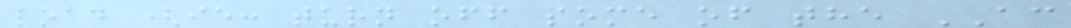load (ie: turn off some of the AC
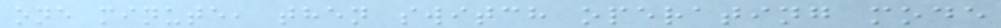one minute, then switch operating mode
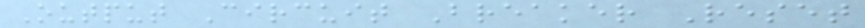Output Circuit Breaker Reset
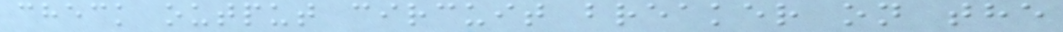check output circuit breaker on the
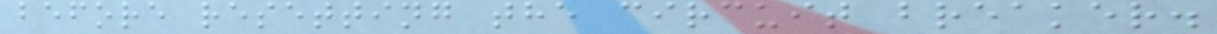before resetting the circuit breaker.
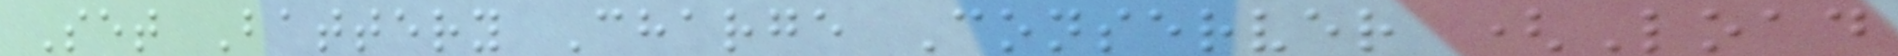Set Battery Charge Conserver (Load
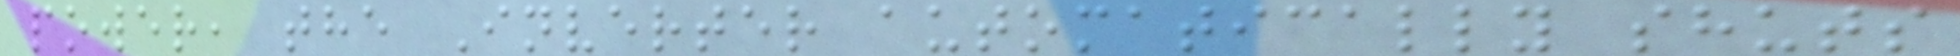power, the Inverter automatically shuts
